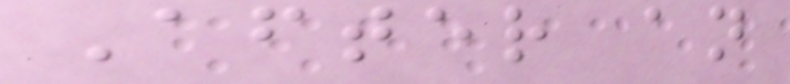After an
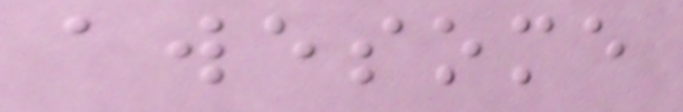awesome
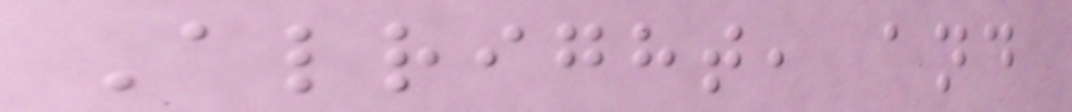Alright, and
